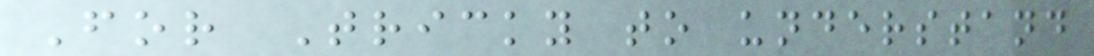For Tricky to understand
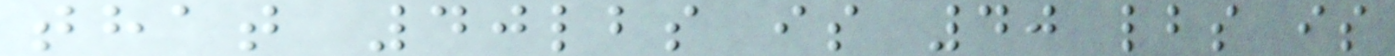that 40lbs is 40 lbs is
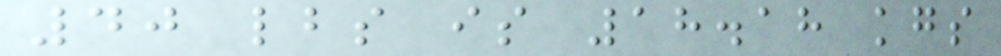40 lbs is 18.18 kgs
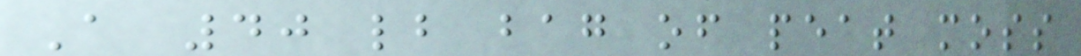A 40 lb bag of peat moss
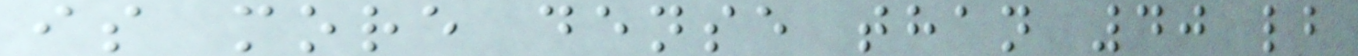is more dense than 40 lb
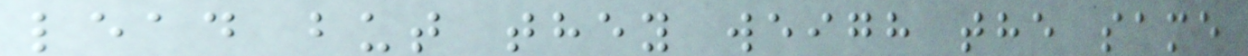lead but they weigh the same
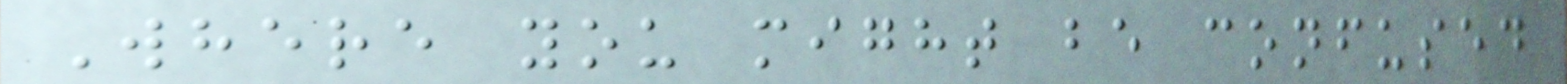Where you might be confused
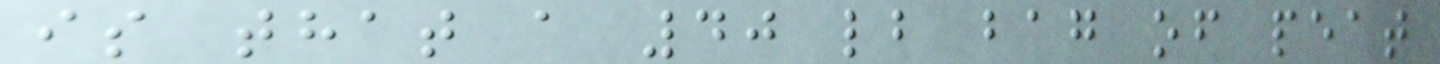is that a 40 lb bag of peat
